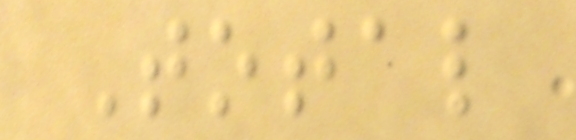Total
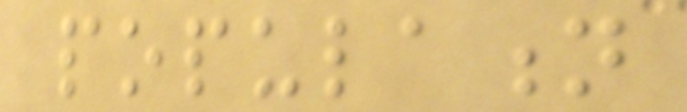population
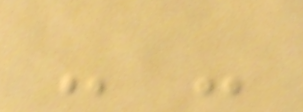- -
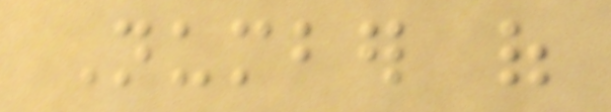Number of
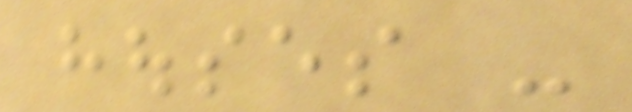houses -
